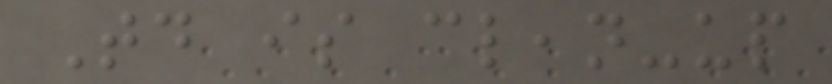Today is clean-up
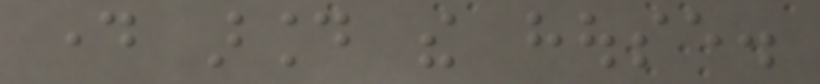day around the house.
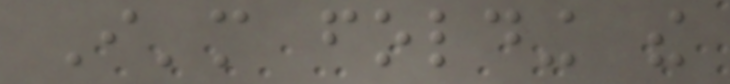I'm folding the
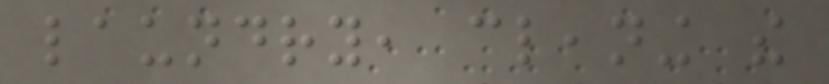laundry, cleaning the
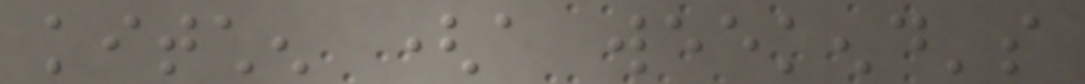kitchen (a weekend's
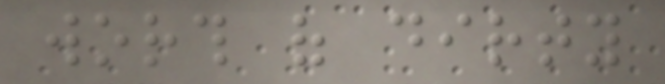worth of dirty
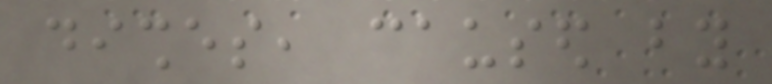dishes, caused by
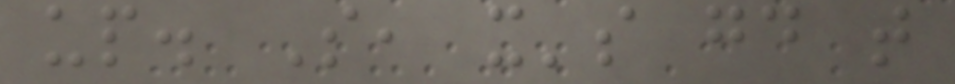up. So, it's good that
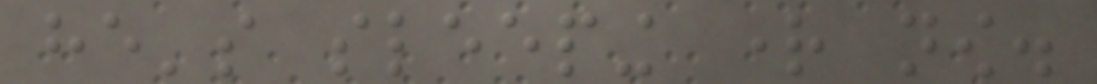he's sleeping right now.
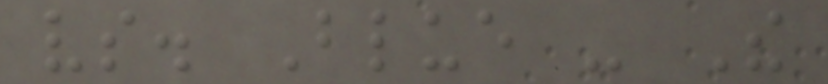vs. Blue - The
